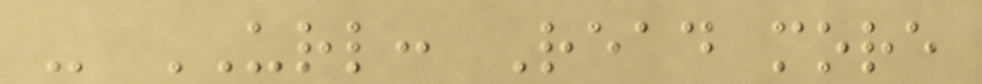- URL: Read more
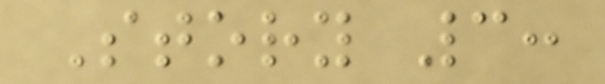Story 3:
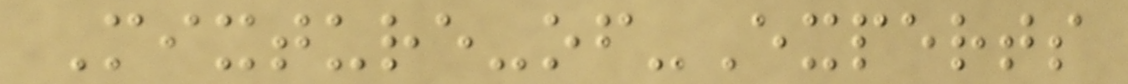Mixture-of-Experts
